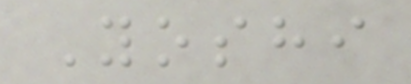Yoshi
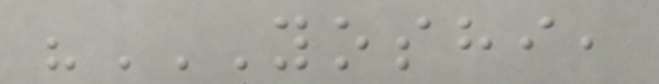"YOSHI,
